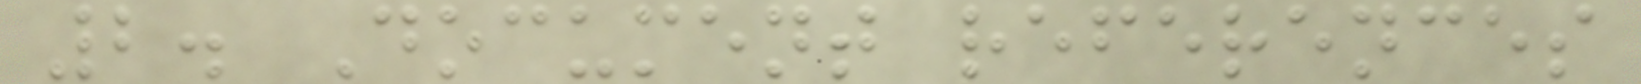2. Document references
